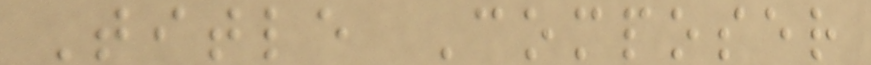Title Composer
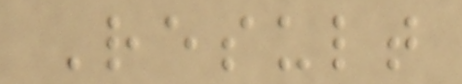Result
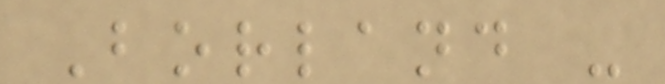Borland -
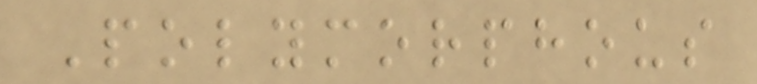Polymorphous
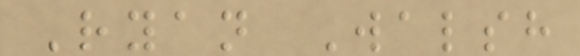Ryan Walsh
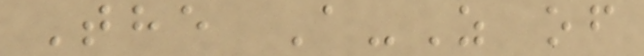The A-Z of
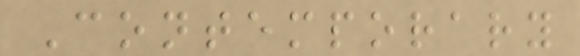Contemporary
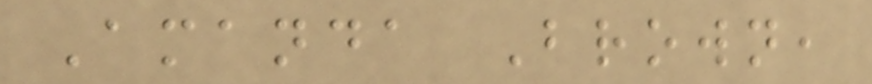Amanda Brown,
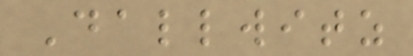Dallwitz
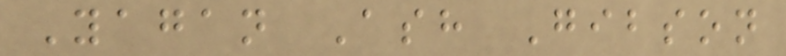Yagan Ash Gibson
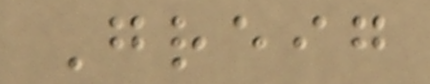Greig
